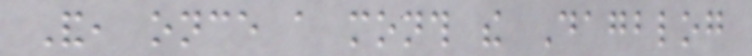And, once a month the Dagblog
